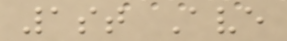1st Ave
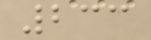233
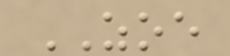ZOE
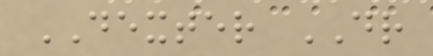DEXTER DR
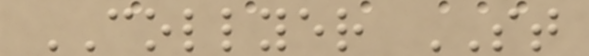COLLYER ST
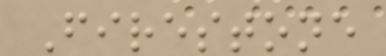Firestone
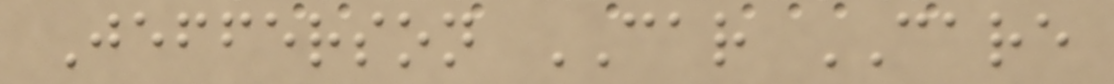Jefferson CAR CARE
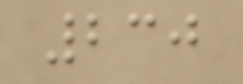230
